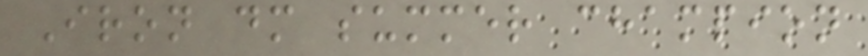Iron dm summer champion
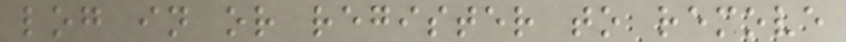log in or register to remove
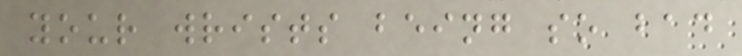your wrists being so bad
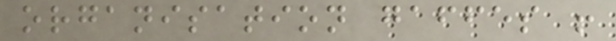organisation gaffes !
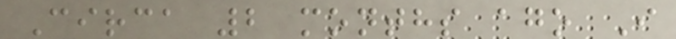Circa 2 months ago I
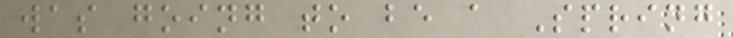was going to be a Spring
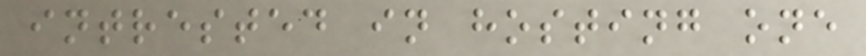intrested in hosting one
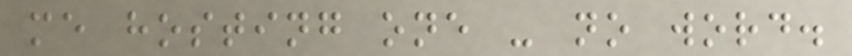me hosting one - no word.
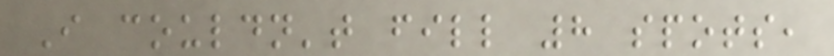I couldn't fill 8 spots,
